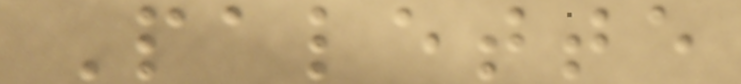Palette
